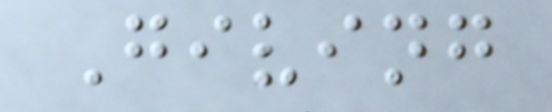Giving
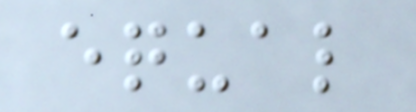equal
